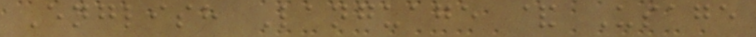English Language & Usage
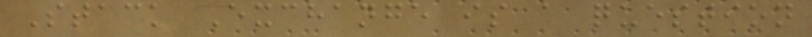Stack Exchange is a question
